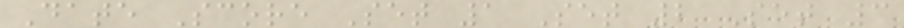Date Score Set 1 Set 2 Set 3
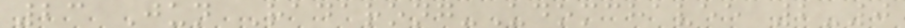23 Jun Radarong-Udomchavee 2-0
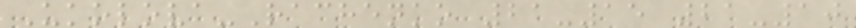Ukolova-Rachenko 21-15 21-10
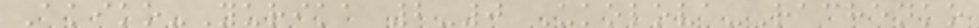Akiko-Yurika 2-0 Ukolova-Rachenko
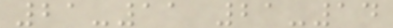21-11 21-14
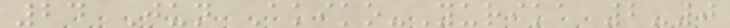24 Jun Akiko-Yurika 2-0
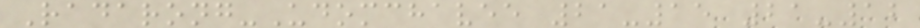Radarong-Udomchavee 21-15 21-12
